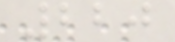220
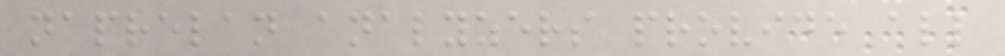naprelan analyzers provide all
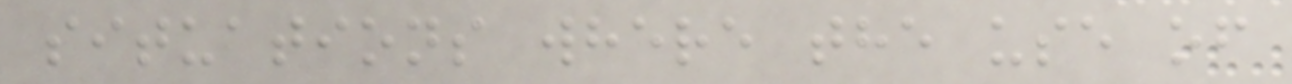situations where the use of
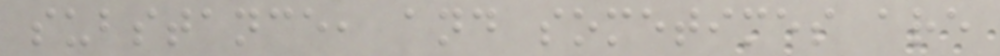substance, and sometimes are
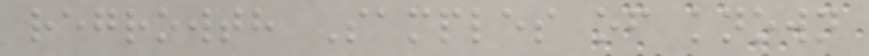regrowth Samples of known
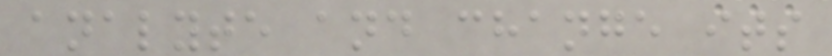analyte and change its
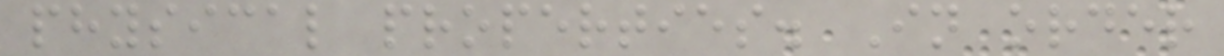physical properties. In order
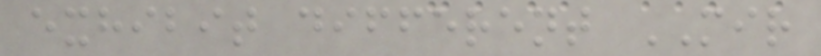exhibit different MIR
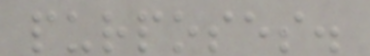purposes.
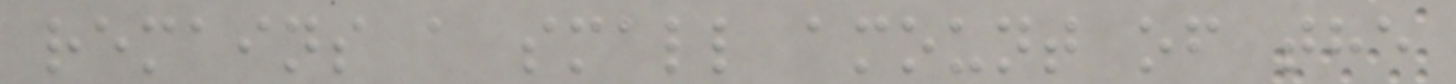remains a small amount of the
